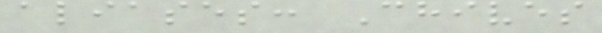aliases: Chives
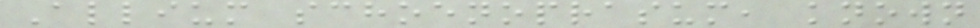Allium schoenoprasum, known
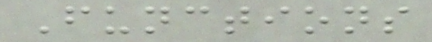Functions
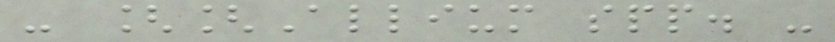- [[Allium spp. -
